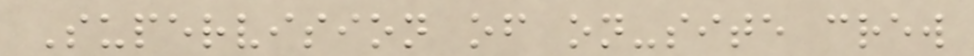Supervision of on-site crew
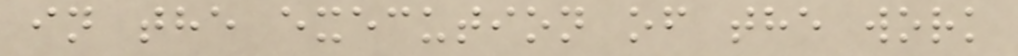in the execution of the work
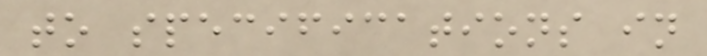to specifications in
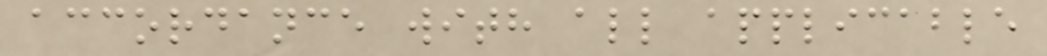accordance with all applicable
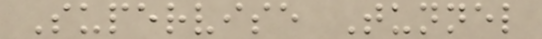Supervise Tunnel
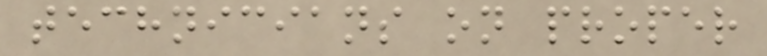technicians on proper
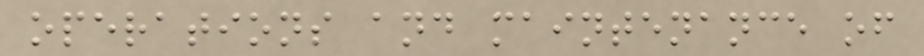operations and maintenance of
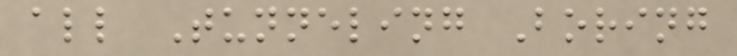all Tunneling Boring
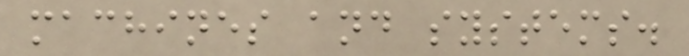machines and systems.
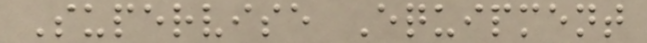Supervise Equipment
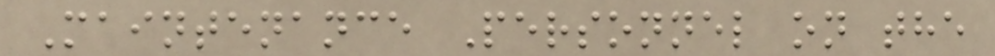Maintenance Personnel on the
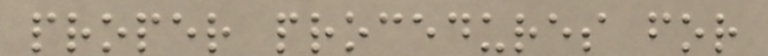proper procedures for
